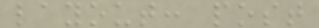layout: post
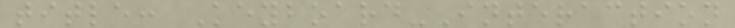title: Keyboard-Interaction
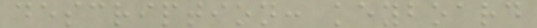description: keyboard
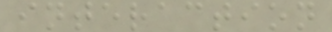interaction
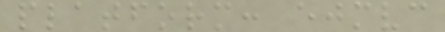platform: ejmvc
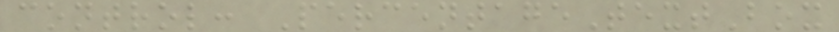control: PercentageTextBox
